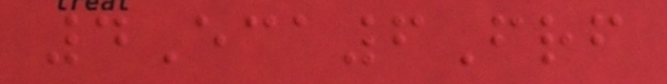4Eca6Frf
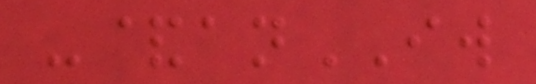-&anIW
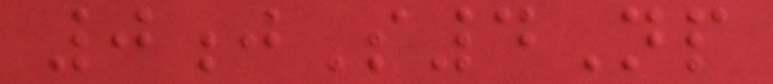0jS4Np
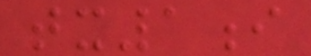tx1i
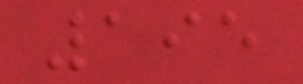195
